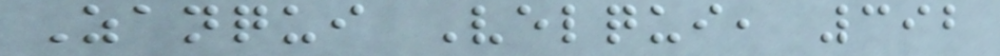Zanqui Velqui, 392
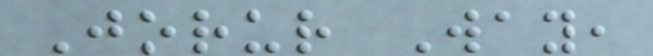Jorur Way,
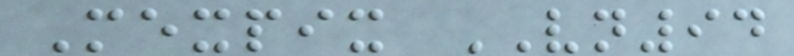Mexpix VN94
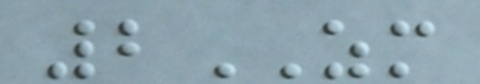2ZM
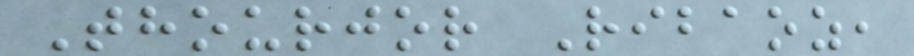Thourjor Ribaoz,
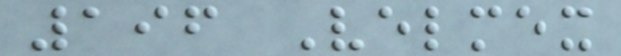196 Velmex
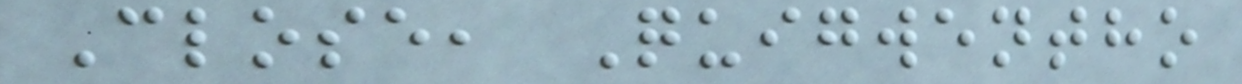Close, Quigwentho
